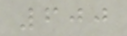600
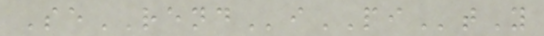SeRENDiPItY
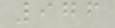976
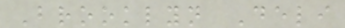Brooklyn Deli
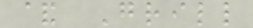& Grill
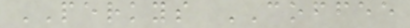PERKYS COFFEE
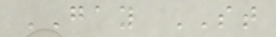GAY ST
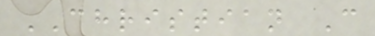CHRISTIAN C
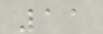11
